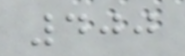400
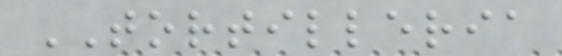TORTILLERIA
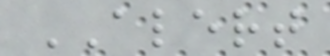ALERT
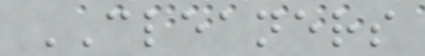CLEANERS
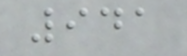941
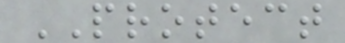PROTECT
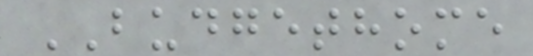BUDGETHOME
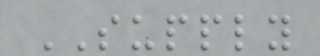SUPPLY
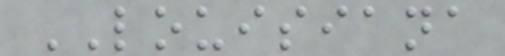LOUISIANA
